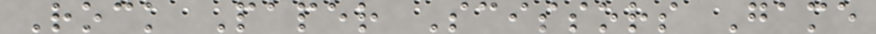Rock Paper Scissors Game
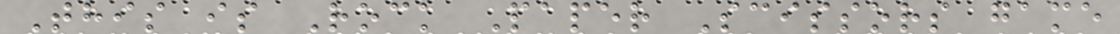This is Rock Paper Scissors game
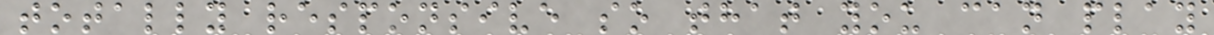totally responsive so that you can play
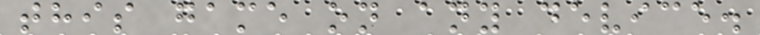this game on any device.
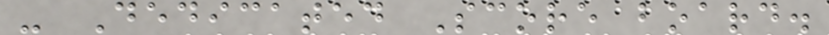- Dedicated Score board.
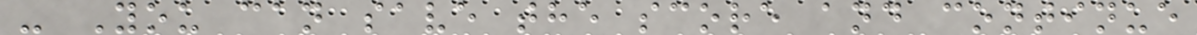- You can save the score and continue
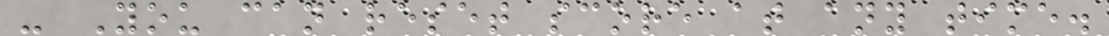- You can reset score at any time.
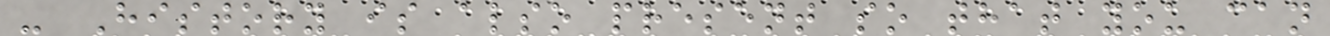- History is also present so that you can
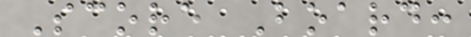Score Board:
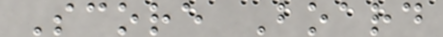Score Board
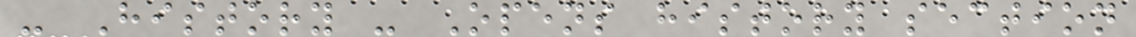- History - Opens history section
